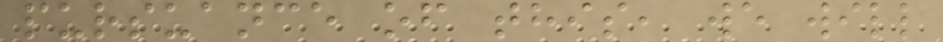pursuance of this, we will
